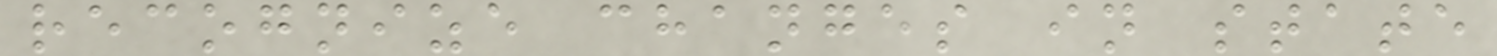recognize changes in state
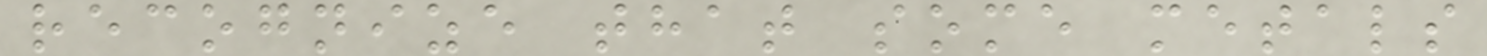recognize that some metals
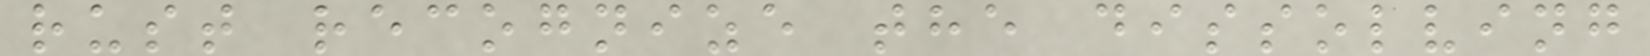rust recognize the dissolving
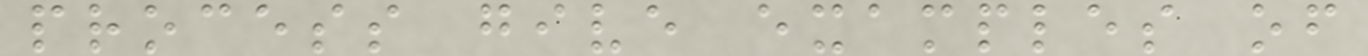process give examples of
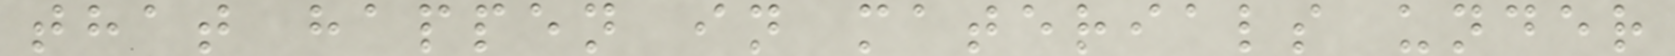that happen in materials under
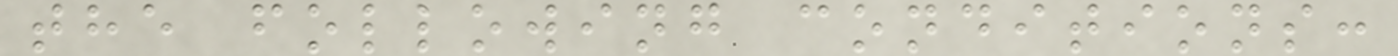the following conditions:
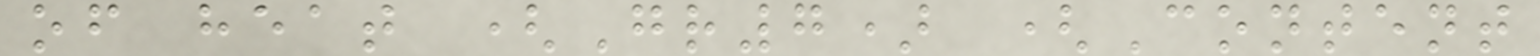of heat (Gr7) (Content
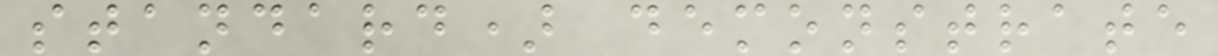standard) demonstrate
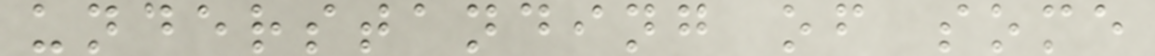understanding of some
